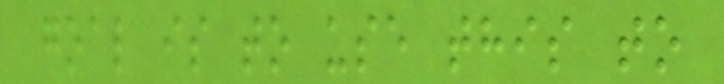goal is to use this to
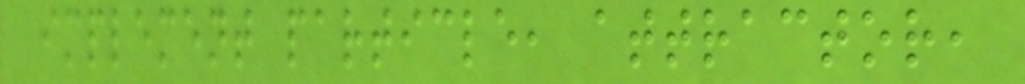implement particle, attractor,
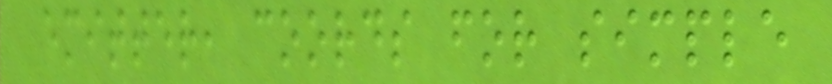emitter, coords for simple
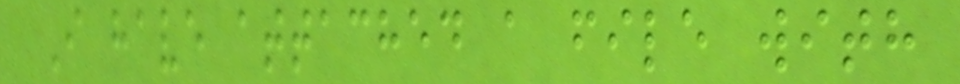I have attached a file with
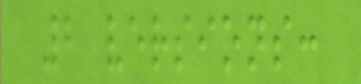2 versions:
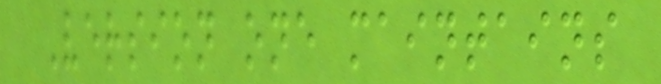Version one maintains
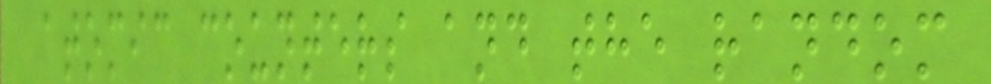atomic counters and the random
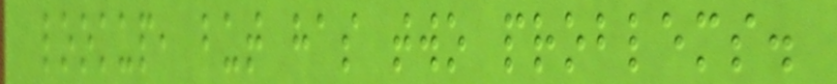lookup, but has two problems.
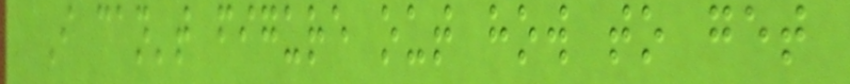I can't figure out how to get
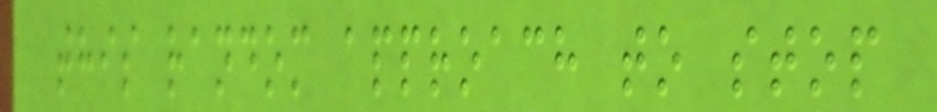this random approach to stop
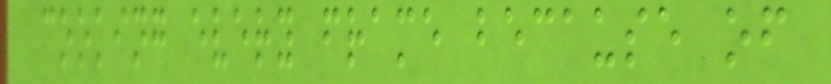cooking every frame because of
